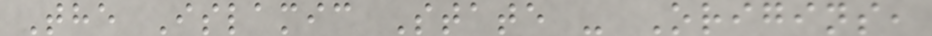The Islamic State - Origins,
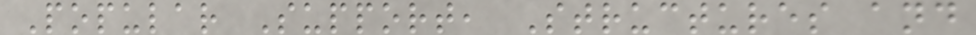Popular Support, Structures and
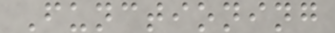Functioning
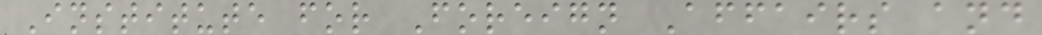Institute for Foreign Affairs and
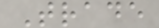Trade
